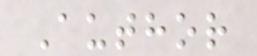Author
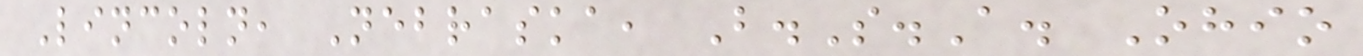Lincoln, Nebraska, B.S.A. Ohio
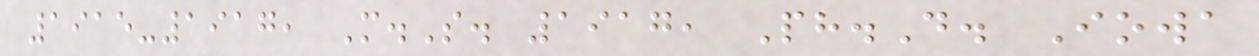1915-1917, M.S. 1917, Ph.D. Iowa
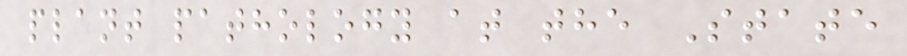plant pathology at the State
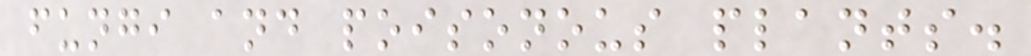fungi and poisonous plants.
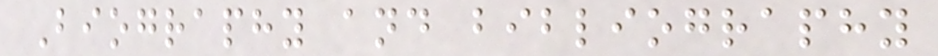Biography and bibliography
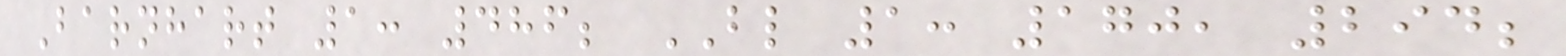Barnhart 1: 486; BL 1: 170, 294;
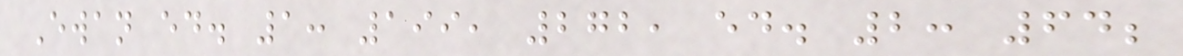Ewan ed. 1: 199, 272, ed. 2: 64;
